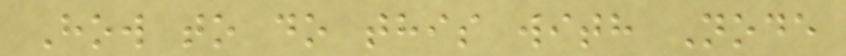How to do this with Node
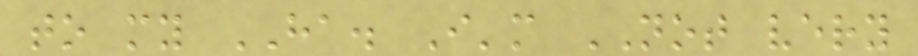to my HA. I'm NOT very
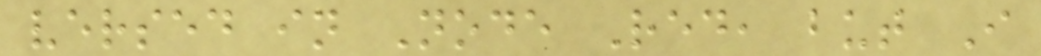versed in Node Red, but I
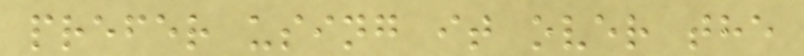prefer using it over the
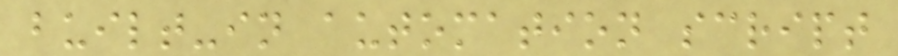built-in automation script
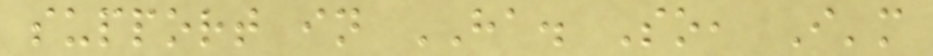support in HA. So, I'm
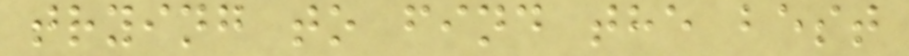trying to find the best
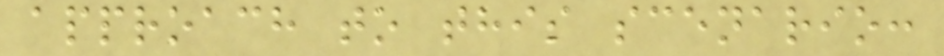approach to this scenario:
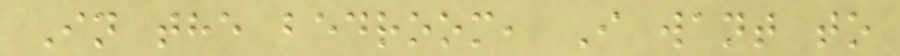In the bedroom, I want to
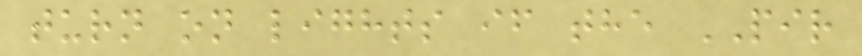turn on lights if the PIR
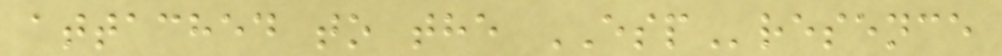attached to the ESPresence
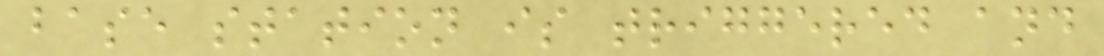base station is triggered and
